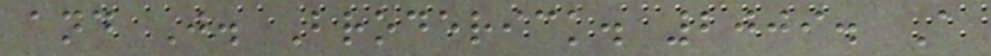and J. Broderick. 2009. A
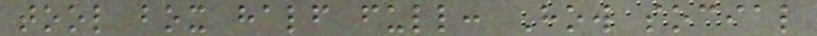tool box half full: How social
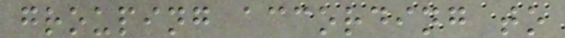grouping according to
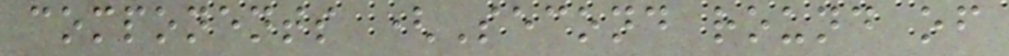components (Second round of
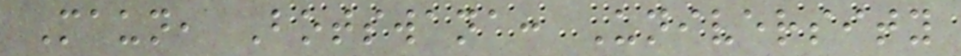Maun, Botswana: University
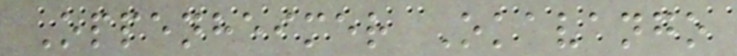Oppenheimer Okavango
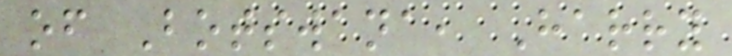of Botswana, Harry
